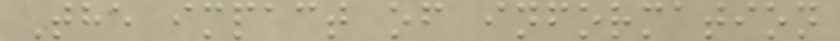The impact of information
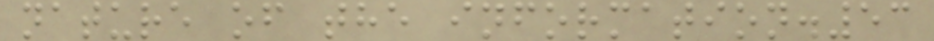nature of the information.53
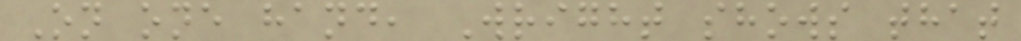On one hand, Wright shows that
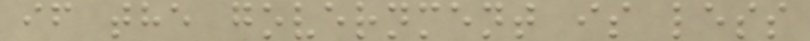if the government is less
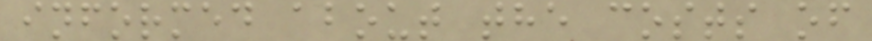informed about the costs of
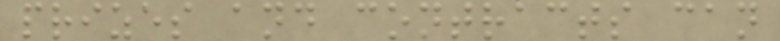prizes and contracts can
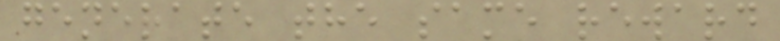generate the same reward
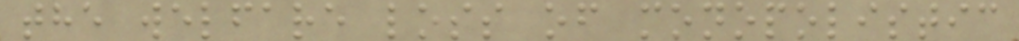the welfare loss of monopolistic
